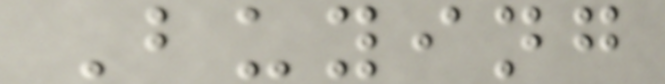Buying
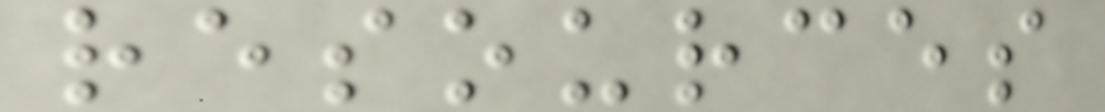resources
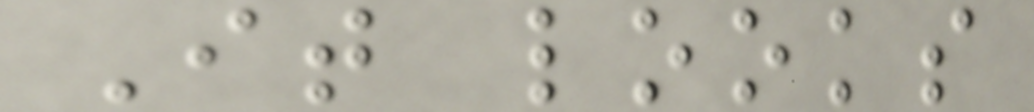It looks
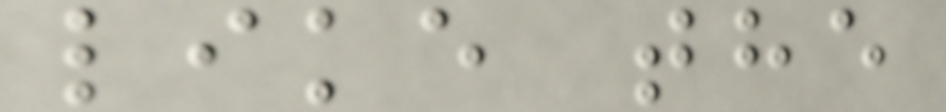like the
